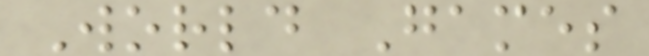World Games
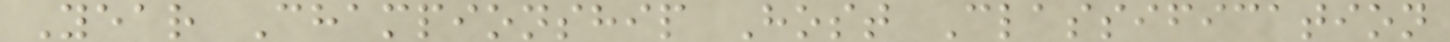Year Championship Host Classification
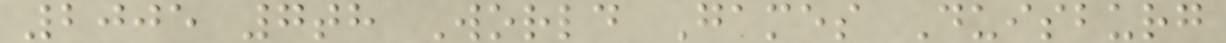2005 7th World Games Duisburg
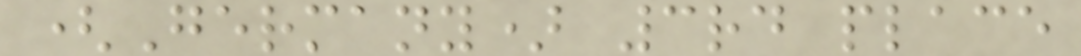(Germany) 3rd place
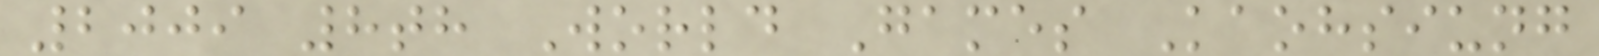2009 8th World Games Kaohsiung
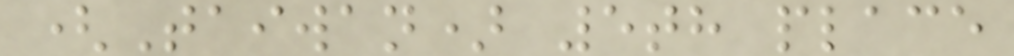(Taiwan) 5th place
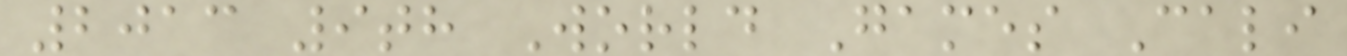2013 9th World Games Cali
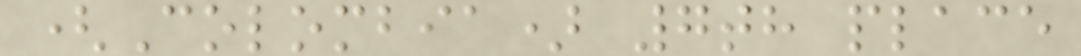(Colombia) 7th place
